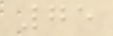75
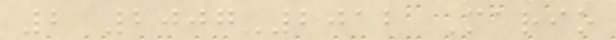2 2007-2012 Mario
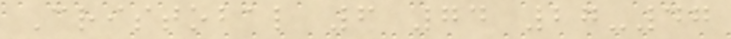Cristobal 6 74 27-47
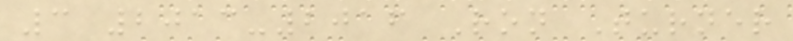3 2013-2016 Ron Turner
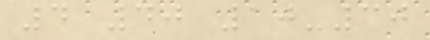4 40 10-30
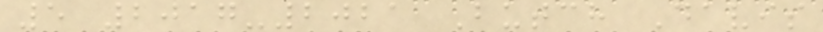5 2017-2021 Butch Davis
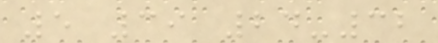5 39 24-32
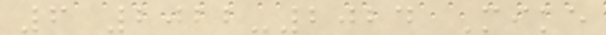6 2022-2024 Mike
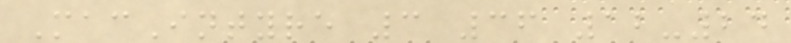MacIntyre 3 36 12-24
